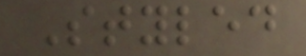Styled
